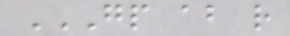GP AB R
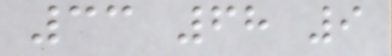33 68 9
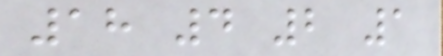18 4 2 1
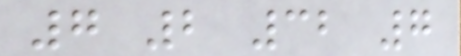7 2 32 7
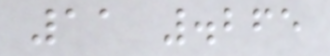11 .265
